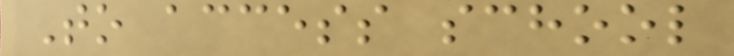To access school
